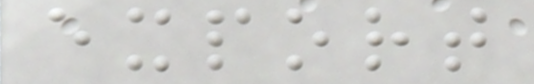export
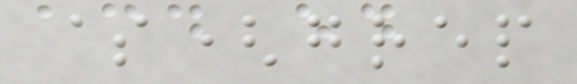$(grep
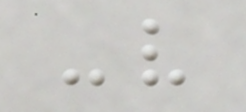-v
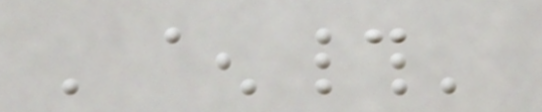'^#'
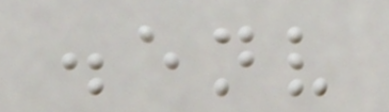.env
